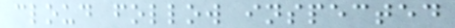cloud follow inspected
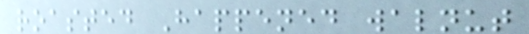roasted Happened walnut
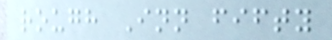rough Inn fifty
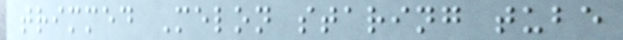trimmed Melon staring tube
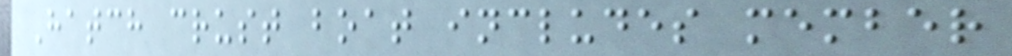Hatch crust boat includes member
